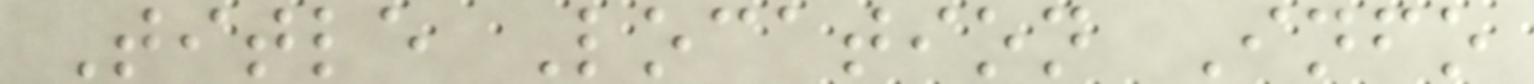Title Location Info
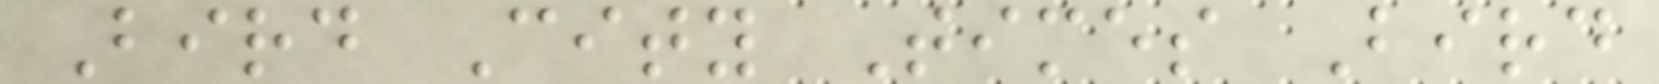Bird City Times Bird
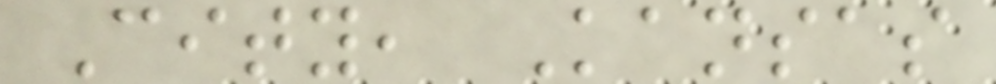City, Kansas
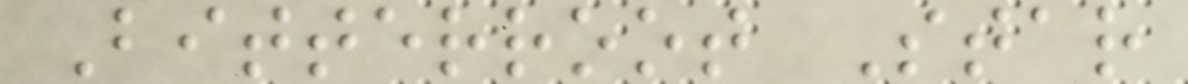Bitterroot Star
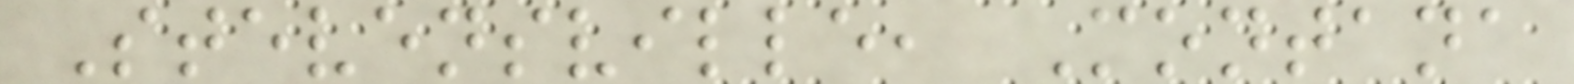Stevensville, Montana
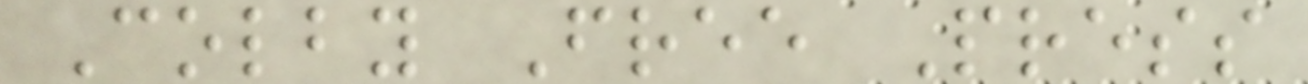Colby Free Press
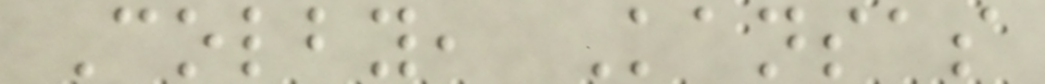Colby, Kansas
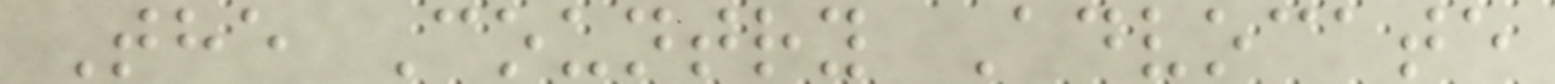The Country Advocate
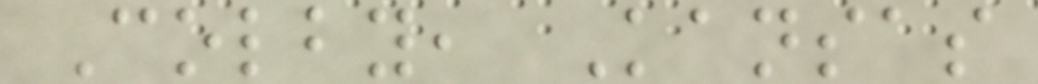Colby, Kansas
